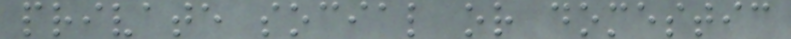private social or domestic
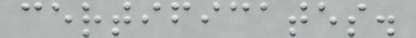certificates.
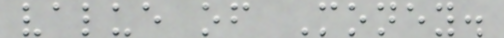value of Money.
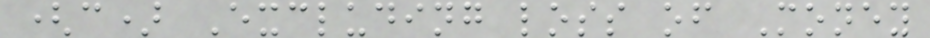(c) Excluding loss of Money
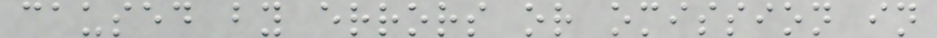caused by errors or omission in
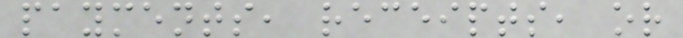payments, receipts, or
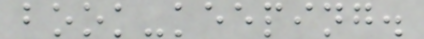book-keeping.
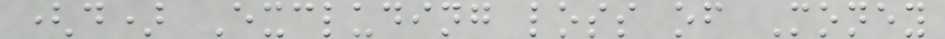(d) Excluding loss of Money
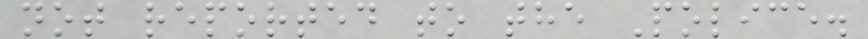not reported to the Police.
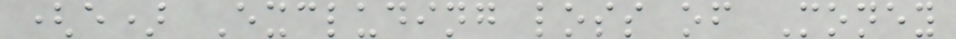(e) Excluding loss of Money
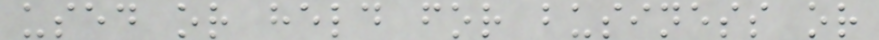used or held for business or
